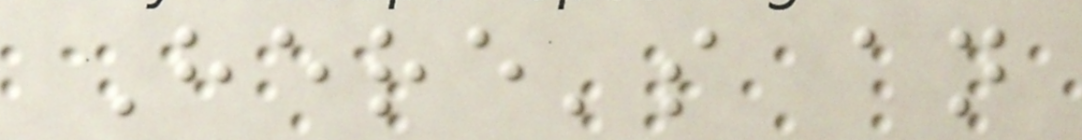Here's an
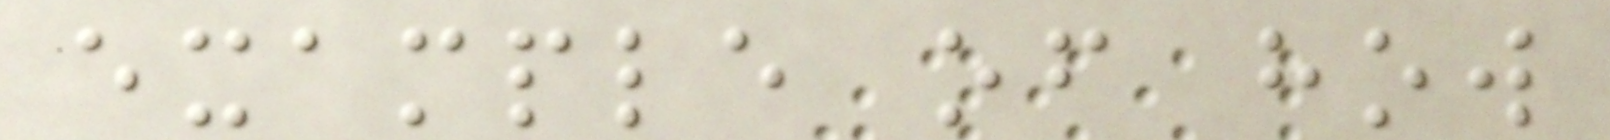example of how
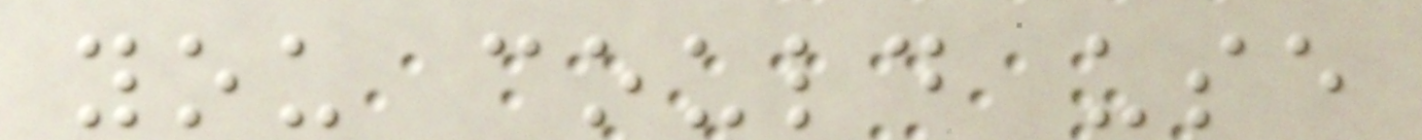you could use
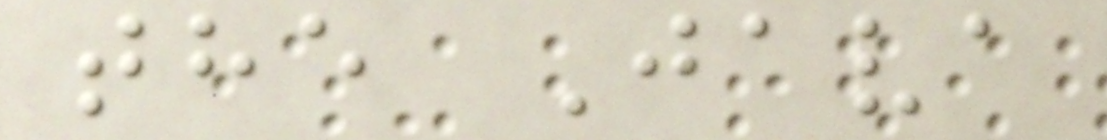the Java
